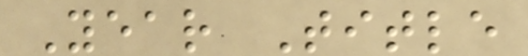Year Title
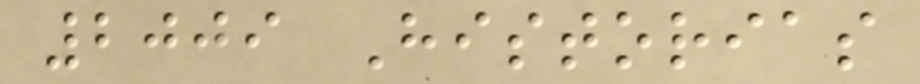2009 Historias
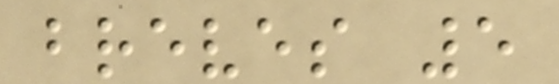breves 5
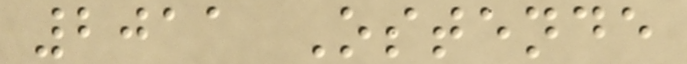2011 Ostende
